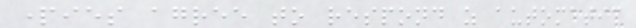parties agree to respond as automatic
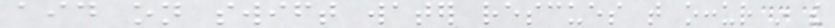aid on swift water rescues that occur in the
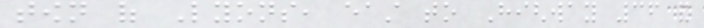town of Lyons, east to Highway 36 and
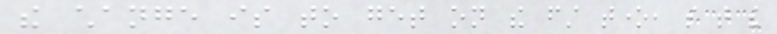the change is to get on the first tone, so that the
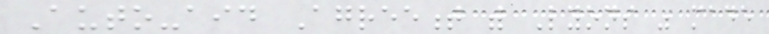Auto-aid Agreement with Lyons was made
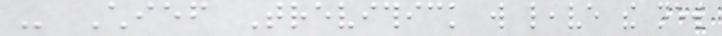- Chief Trevithick will leave the new
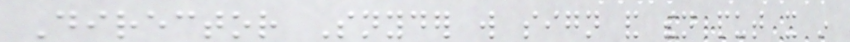Director Snyder will sign and then put it in
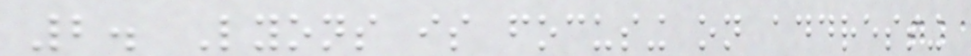2. Lyons is focusing on addressing
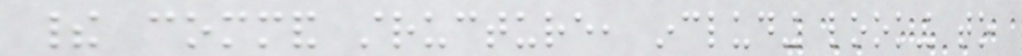their command structure, including looking to
